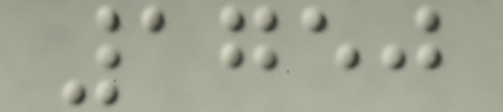1750
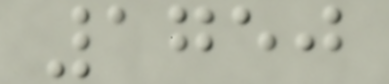1750
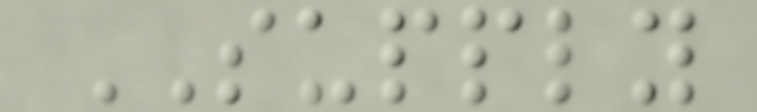SUPPLY
